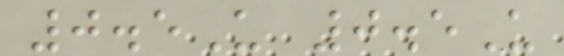0.5U 0.5U
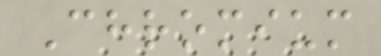Chromium
